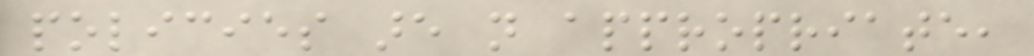policies are not appropriate,
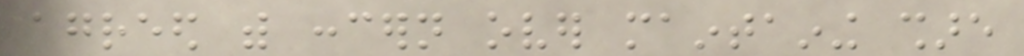agreed with concern over maintaining share
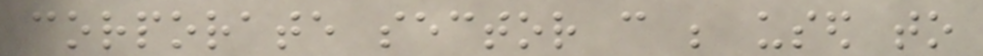corporate sector can be used to
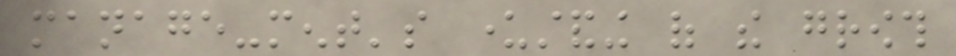manage-ment's understanding of the growth
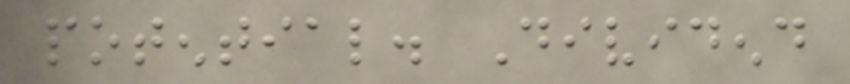potential. Dividend
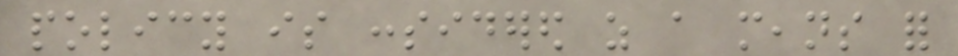policy is considered as a means for
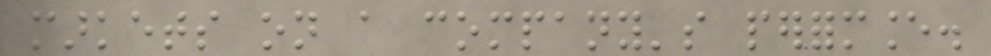markets on a company's performance.
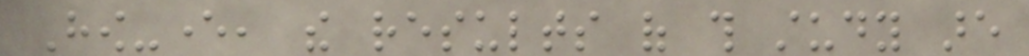How-ever, the results of this study are
